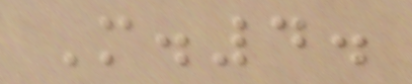M.4.
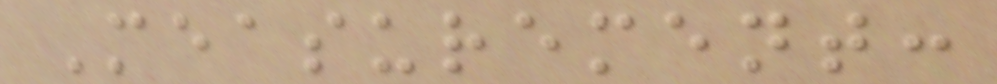Measurement:
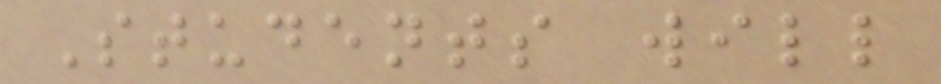Students will
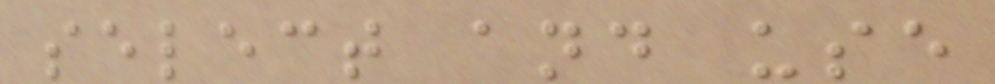select and use
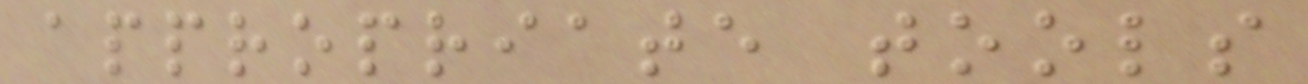appropriate tools
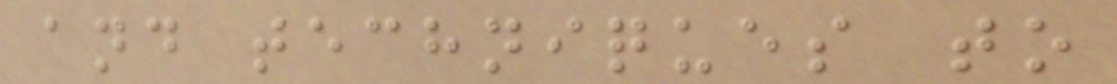and techniques to
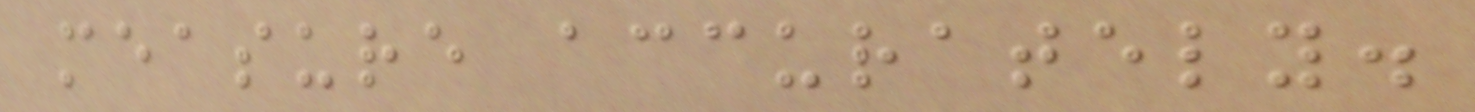measure accurately.
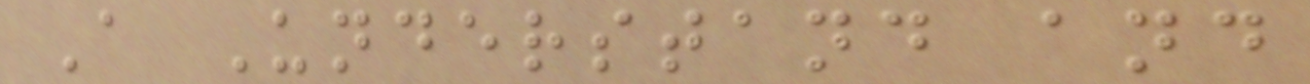A Understand and
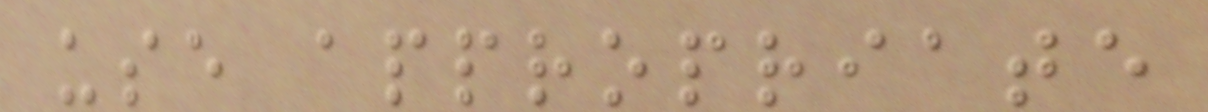use appropriate
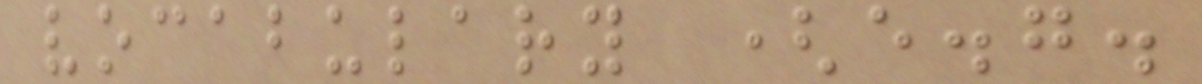vocabulary (e.g.
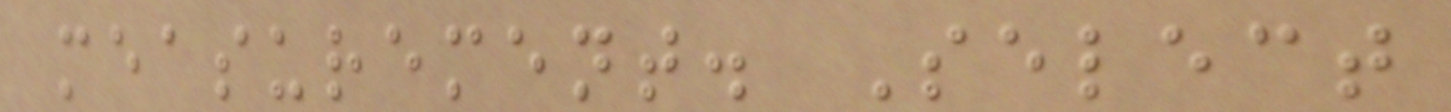measurement. Select
